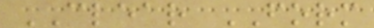CLEAR FORM
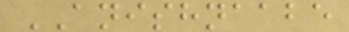ANISHNAABE
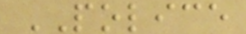POLICE
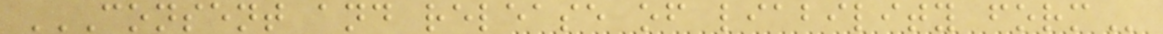CONSENT AND RELEASE OF LIABILITY FORM
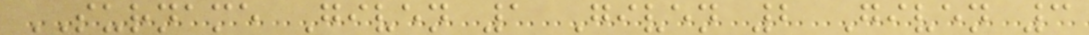SURNAME Given 1 Given 2 Given 3
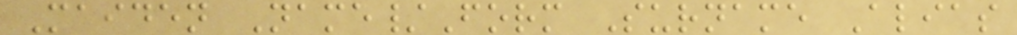Maiden Name/Form Surname Alias
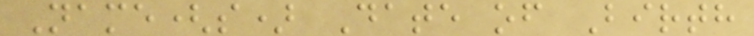Name(s) Date of Birth
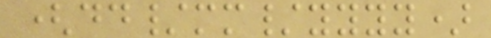(dd/mm/yyyy)
